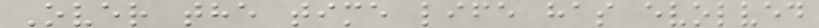Over the time life has evolved
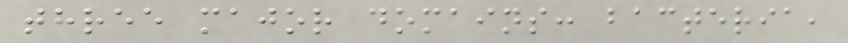three major domains: bacteria,
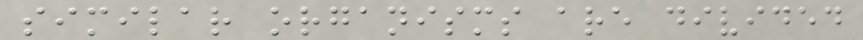similar organisms are divided
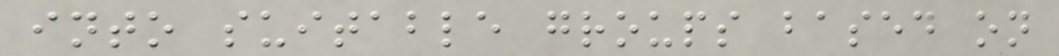into suitable groups based on
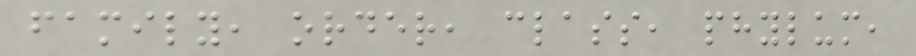family, order, class, phylum,
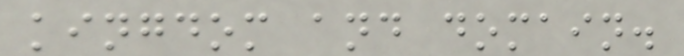kingdom and domain.
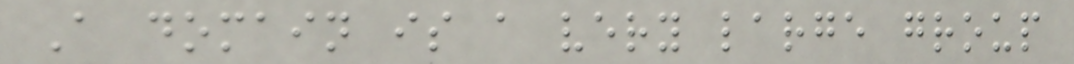A domain is a very large group
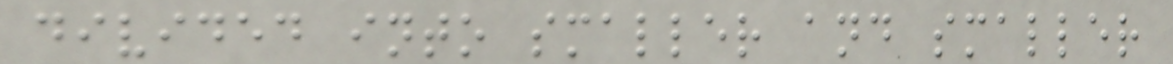divided into smaller and smaller
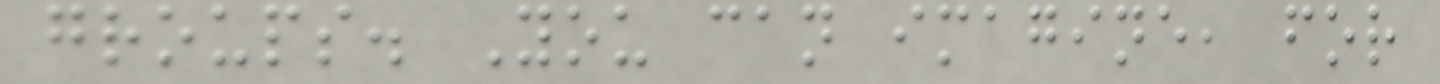groups. You can imagine, for
